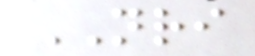NRI
